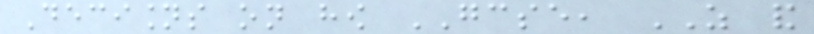Decisions on how GCSE, AS and
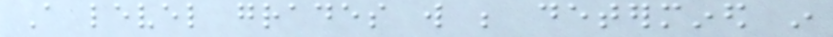A level grades will be determined in
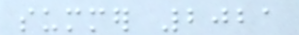summer 2021
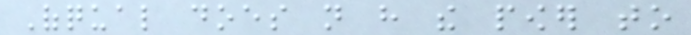Ofqual does not have the power to
